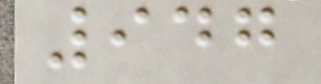947
